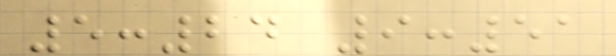5:24 9:51
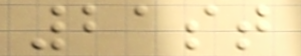21st
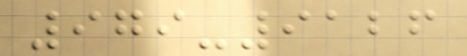979-9126
